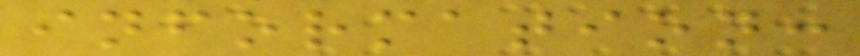information:
